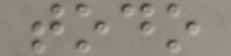todo
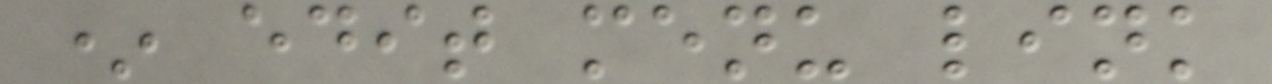* edit menu link
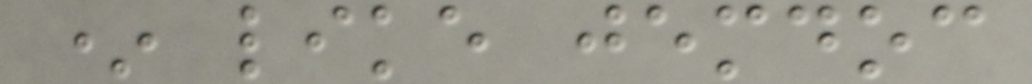* like jemdoc
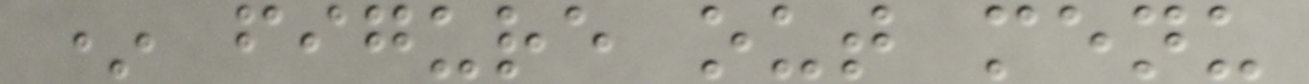* figure out menu
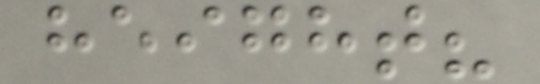height?
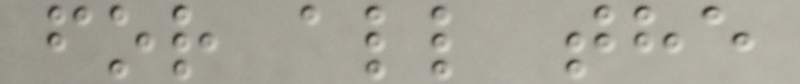for all the
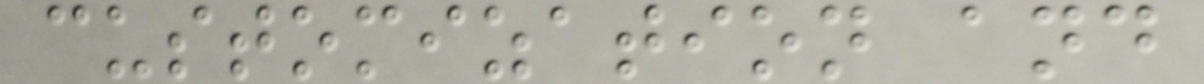customization and
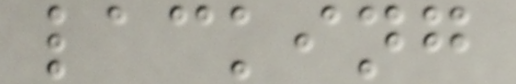lacking
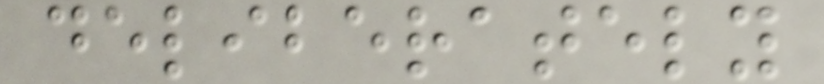deliberately
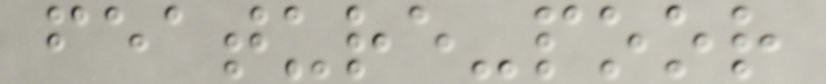feature-poor
